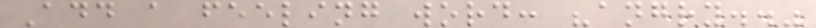Add a feeling word: "angry.."
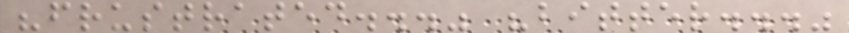"frustrated..." "bitter..."
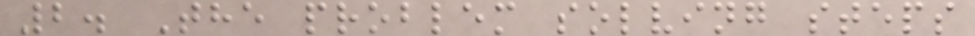2. The problem solving steps
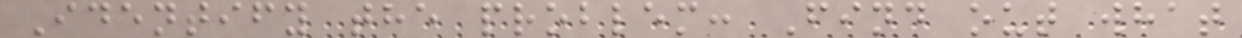Identify the problem: Find out what
